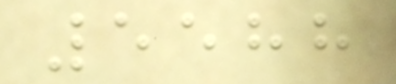5588
